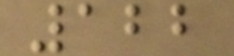122
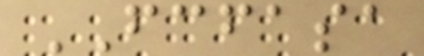FCFASA
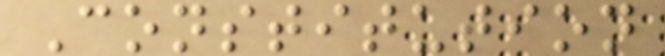Constitution
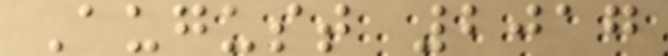August 2017
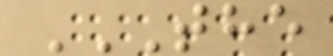THE
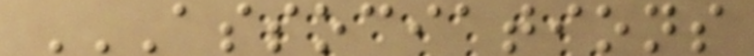ASSOCIATIONS
